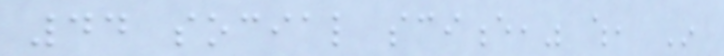44 social science," which, In
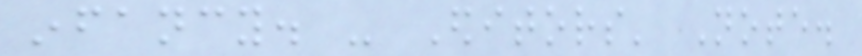infancy. - Editors' Note.
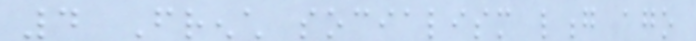4 French socialism long ago
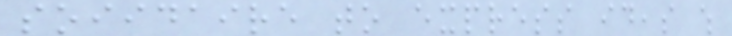soiidaire to express ideas which
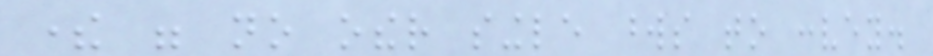there were no other single words to convey.
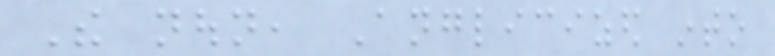The noun, Anglicized into
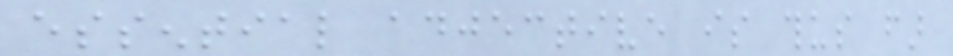essential adjective is thus far
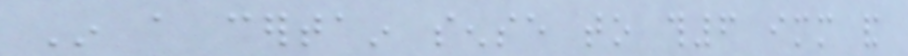In a certain sense to th6 immediate and
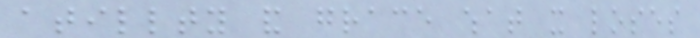atillty and grace what it loses
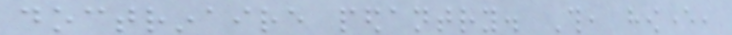doctrinaire pedantry. This, however,
